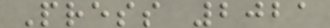Press 2021
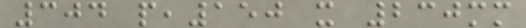304 p,150 x 230mm
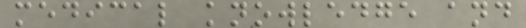medical knowledge and
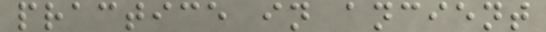practice in ancient
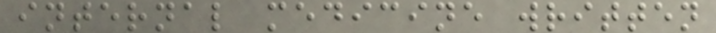internal medicine written
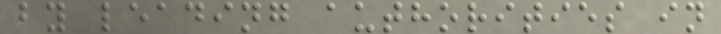by leading authorities in
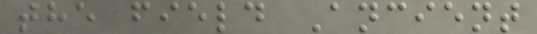the field Ancient
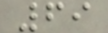69
